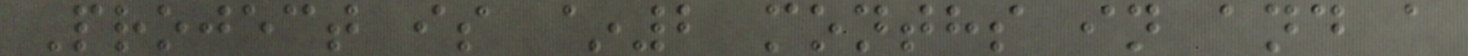Project is ~2 months in and a
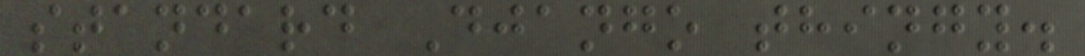standard Django thingy.
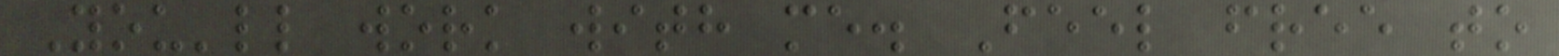You'll work with me. Feel free to
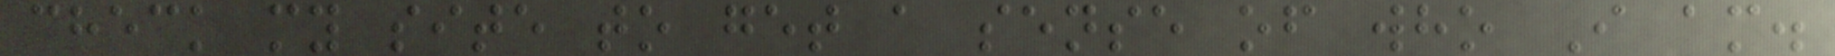check my site to get a sense of who I am.
